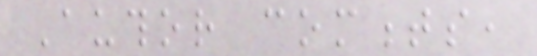Author comments,
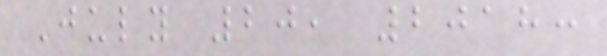July 20, 2018:
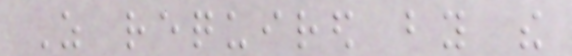As required by the
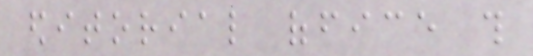editorial office this
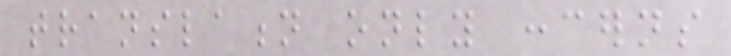translation only concerns
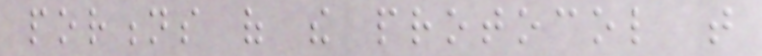portions of the protocol that
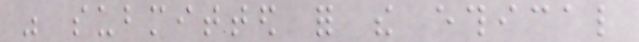was submitted for the ethical
